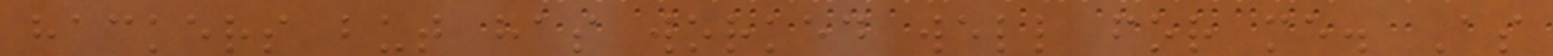hackers but has worked well for me. As
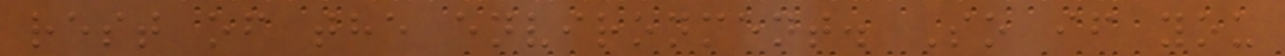rest of the environment. So if you
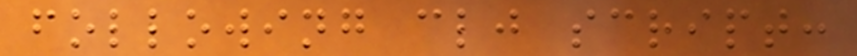following clj script:
